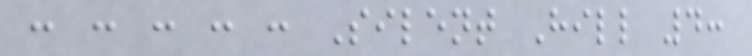: : : : : Silent Hill 4:
